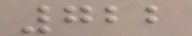722
